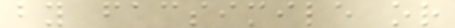by facsimile or
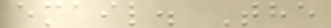email. The
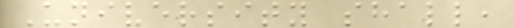University shall,
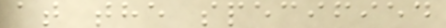at the specified
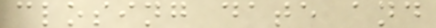closing date and
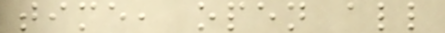time, open all
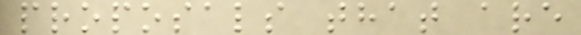proposals that are
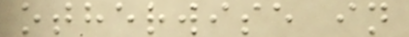otherwise in
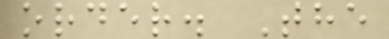order. The
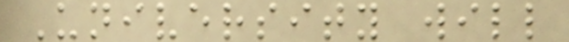University will
